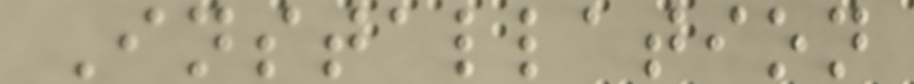Installation
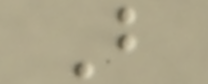B
